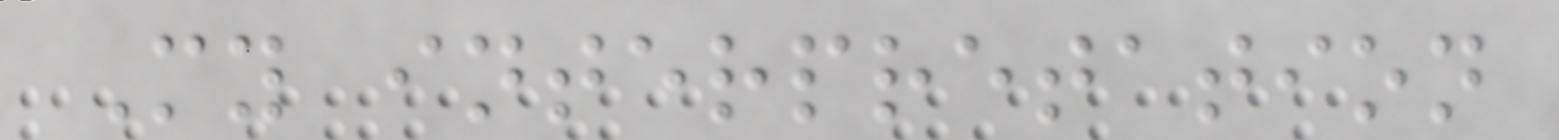My interpretation
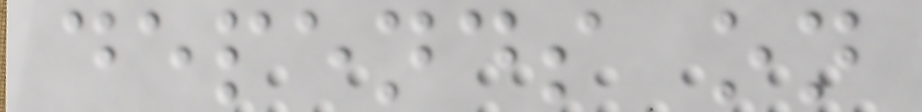depends on
